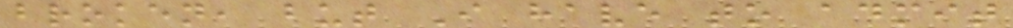broken, but I have to admit
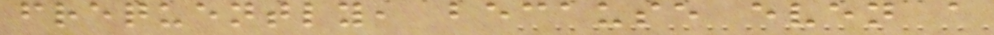frequently, because even a
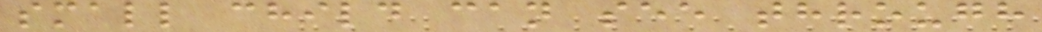small child can see through
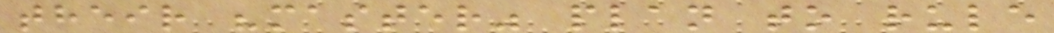their "master" plan to rule
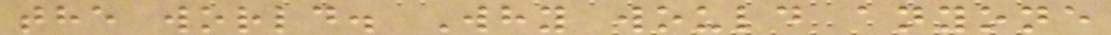the world. Why would anyone
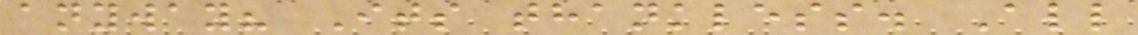anyway? Its thankless. All
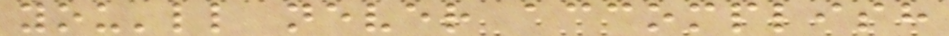you'll never accomplish
